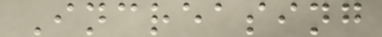Increasing
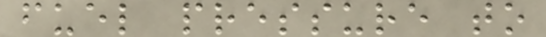fuel pressure to
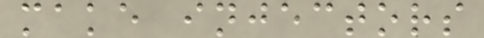make injectors
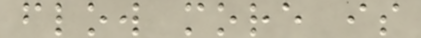flow more is
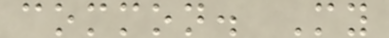common. My
